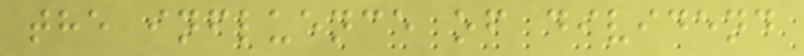the influence of dividend
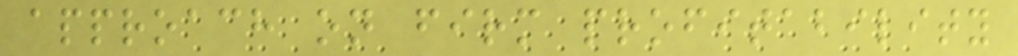approach on firm profitability
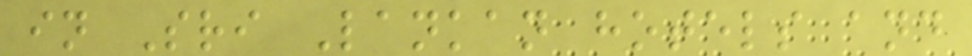in Sri Lankan hotels and
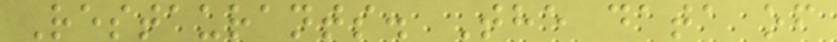Restaurants. The data of
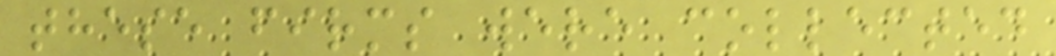these firms were collected
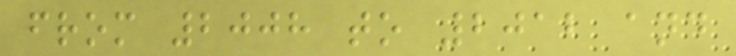from 2008 to 2012 and
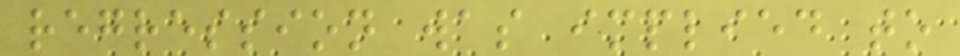regression was implied to
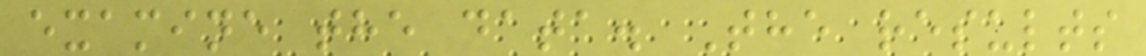examine the data. The results
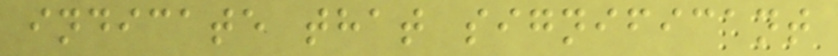indicate that significant
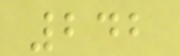242
